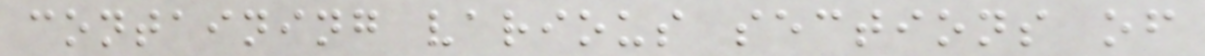containing various sections of
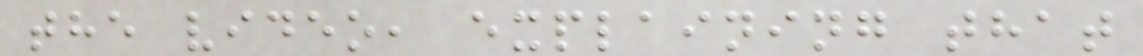the video, explaining that
